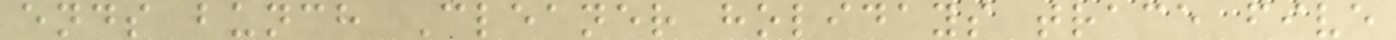ends bunch Cleaner holidays trace five
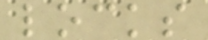locks
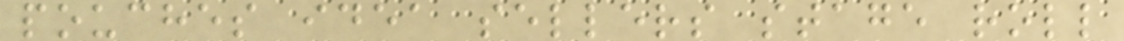pouches idea sellers stage roll
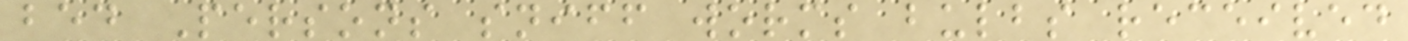bed Persons sniff worms bulbs received
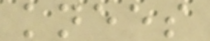knees
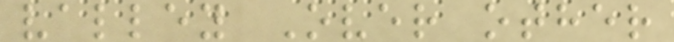valley Over other
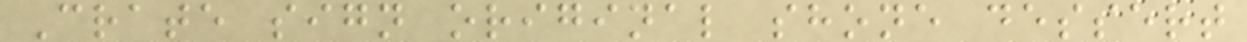Crate sign original shone dessert
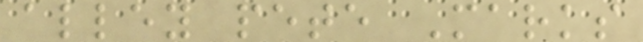alley pete Marks
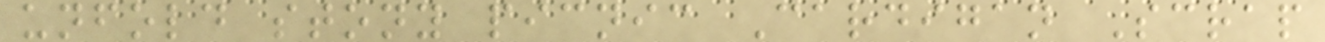unfold stony picnic Cardigan Scrap
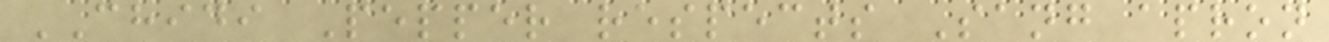CHIDI Pepper respects Sang apron
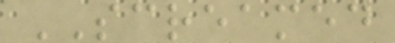SCREAMED
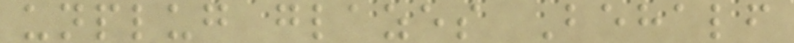unplug glazes Behalf
